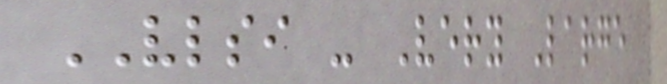VLSI - Very Large
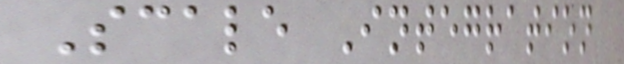Scale Integration
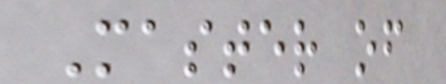Master of
